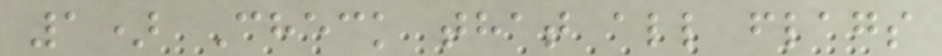1) Check that all flags
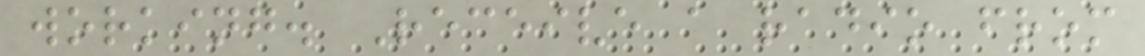working. Receive a radio from
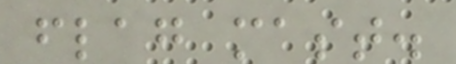flag mast.
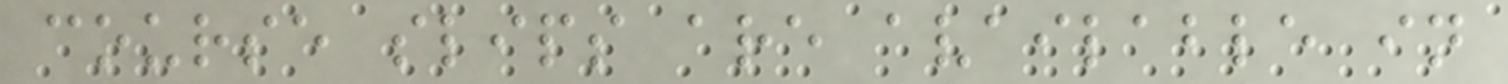course slips are available in
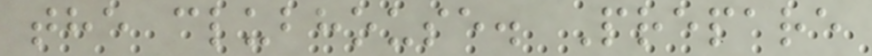the clubhouse. Prepare
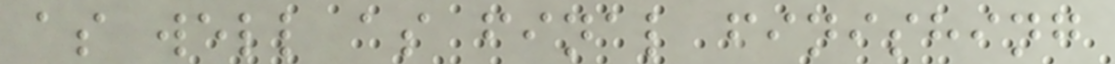as well as final finishing
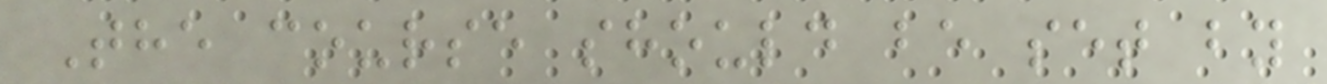The course should be set by
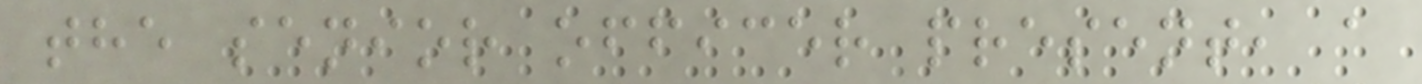the senior officer present, a
